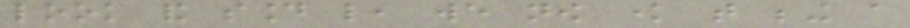look and sound like, we now know that being a
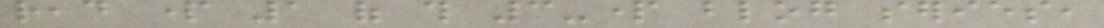read part 1 of this 3-part blog series,
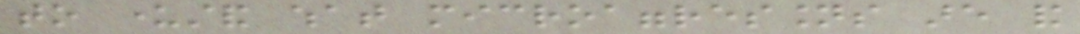to understand what microaggressions are and
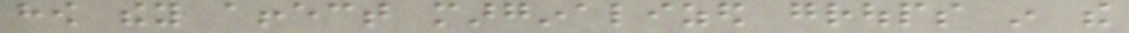how they affect marginalized groups in the
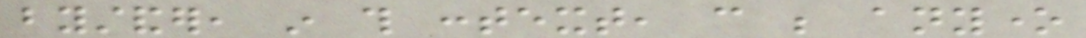bystander, in this context, can be anyone
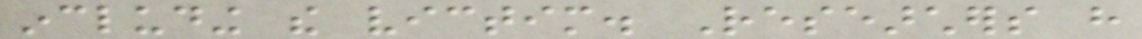including the victim. Researchers have
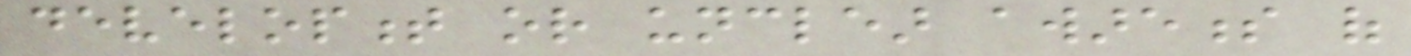development or unclear awareness of
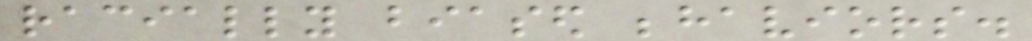racially biased behaviors.
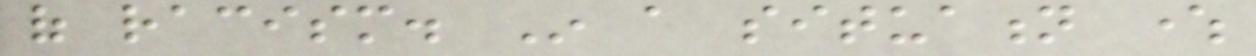of racism. In a situation where
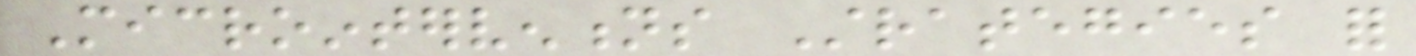Microinterventions Strategies for
